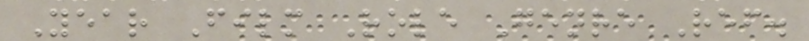Year Film Role Genre Ref.
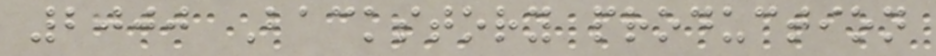2000 Backstory production
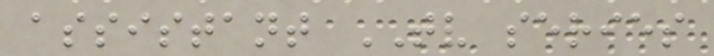assistant TV series
